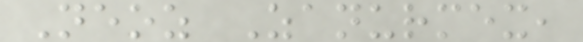Neoz Zanurmex,
